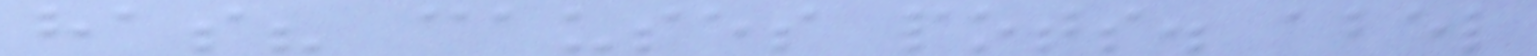has? causes pots. abel
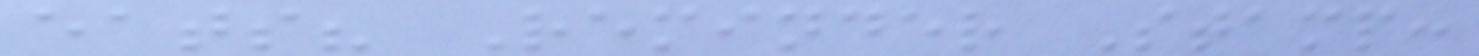eats? Reminder Stamp:
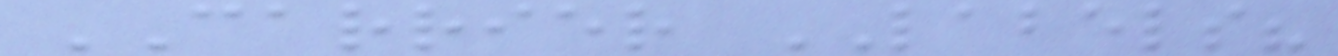CARRIER LABELS?
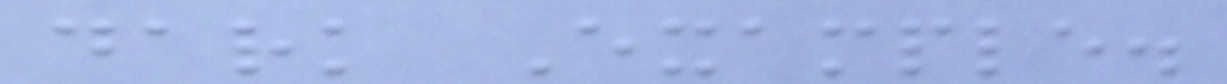dark Example.
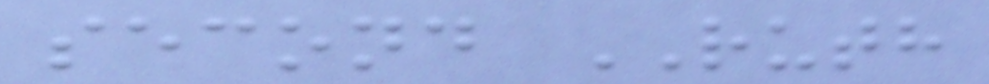second RUTH
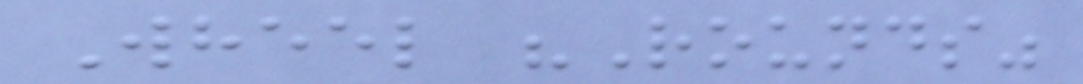Wheel "Rounds"
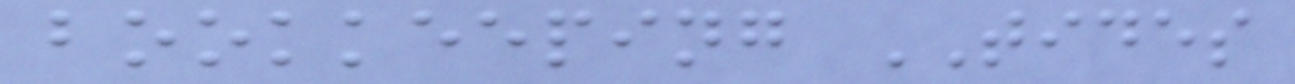bookkeeping TIDES
